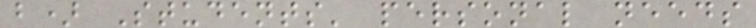b) Students' personal needs
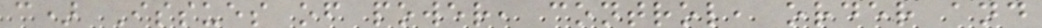c) Issues of power, control, order and
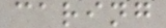caring
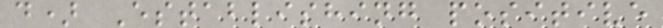d) Establishing positive
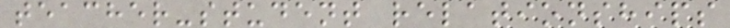teacher-student relationships
